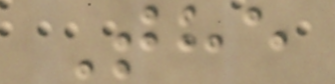The
